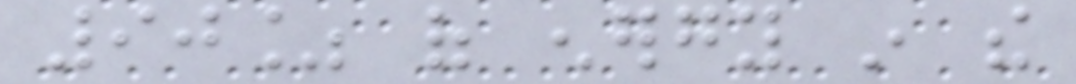90% of energy in the
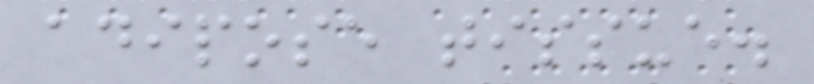adipose tissue.
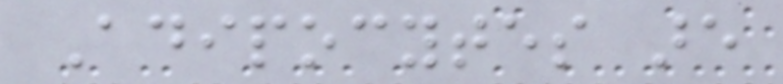Adipocytes are
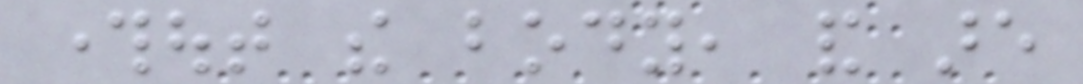throughout the body, and are
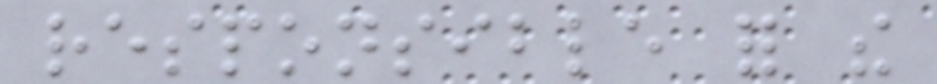responsible for the
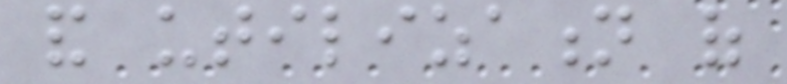and utilization of
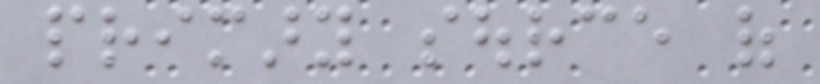primary source of
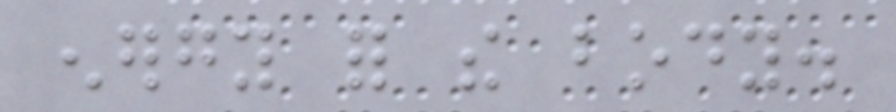energy for the body.
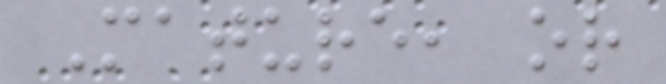Mature, or
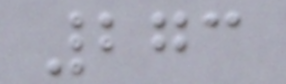273
